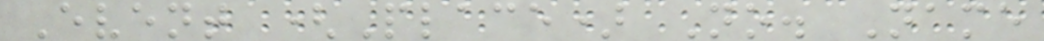Event (Place) No. Name
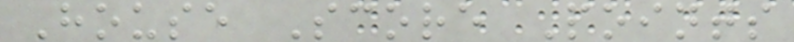House Score Points
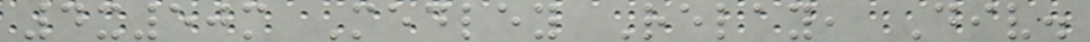4x50m Medley Relay, Div.
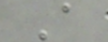A
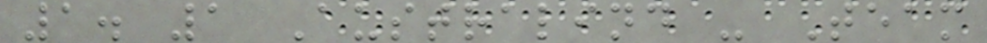1. 1 Australind - Team
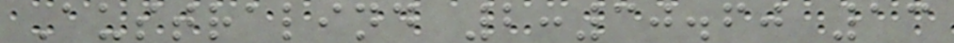Australind 2:30.60 13
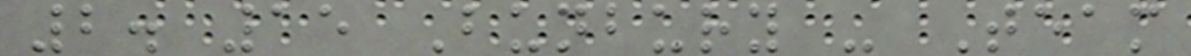2. 15 Bunbury - Team
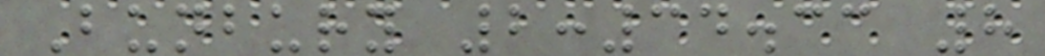Bunbury 2:34.33 8
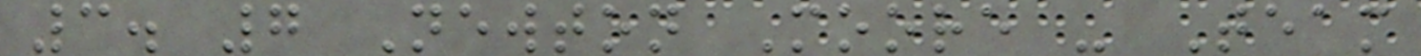3. 7 Newton Moore - Team
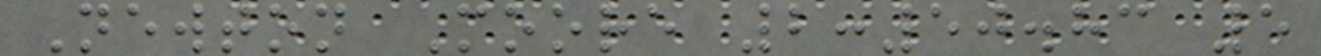Newton Moore 2:50.83 5
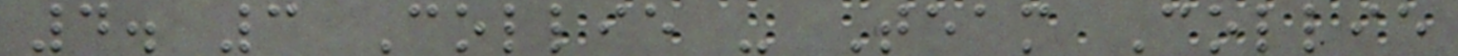4. 3 Collie - Team Collie
